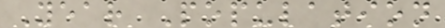Year Population
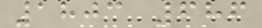1803 686
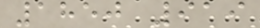1850 919
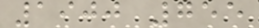1900 755
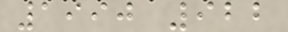1990 922
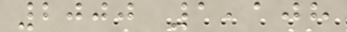2000 1,108
